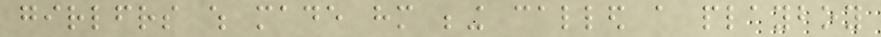girlfriends which made him being called a playboy
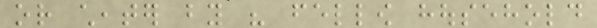or cheater by his fellow household
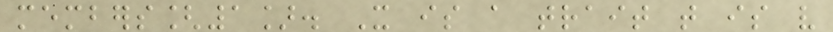members[1]. It is a trait that is very
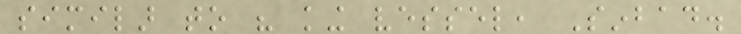similar to his king vessel, Sinbad.
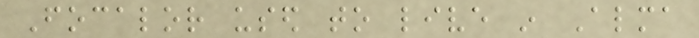Focalor used to live in Alma
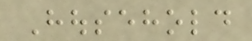Household
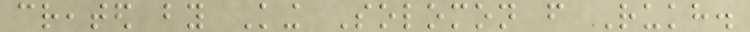created by King Solomon from Rukh.
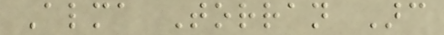Alma Torran Arc
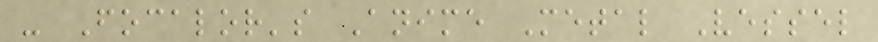- Focalor's Anime Metal Vessel
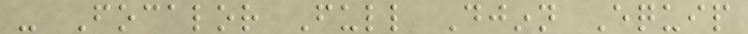- Focalor Full Djinn Equip
